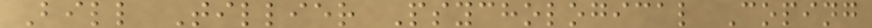Bill Tillier Psychological Coping
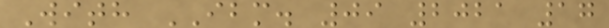With IBM. 09 2021 17
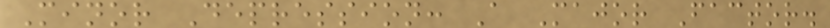Minor Depression: A Major Factor.
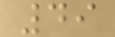49
